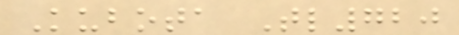Kubota Tl720
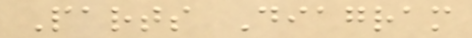Parts Diagram
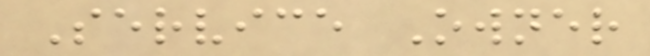Service Owner
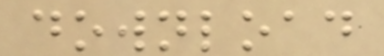download
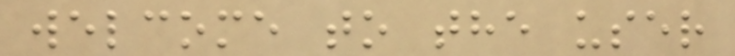welcome to the user
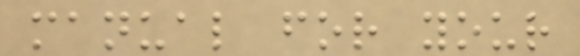manual for your
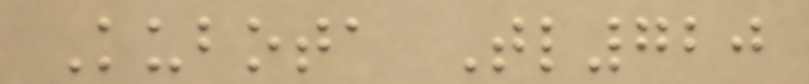Kubota Tl720
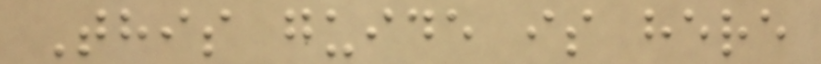This guide is here
